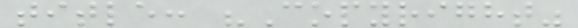title: "Copyright"
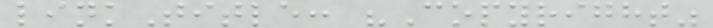linkTitle: "Copyright"
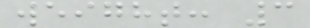weight: 3
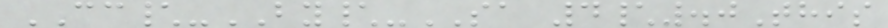CC\-BY\-SA 4\.0This
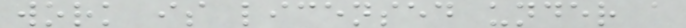work is licensed under a
